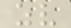zv
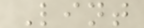Lint
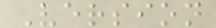Version
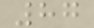87
